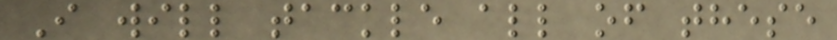I will tackle all of these
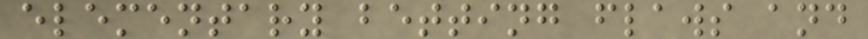elementary betting flaws and
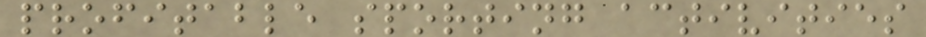profitable sporting activities
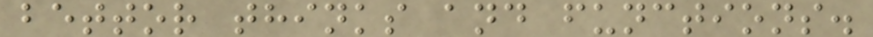bettor thinks and functions.
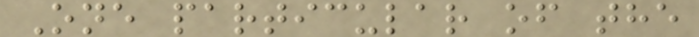One particular of the
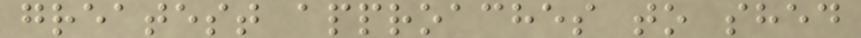greatest approaches to shed
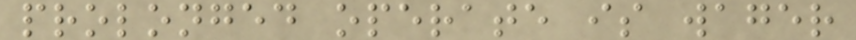prolonged operate is wager
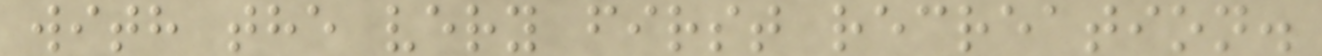with the very first recreation.
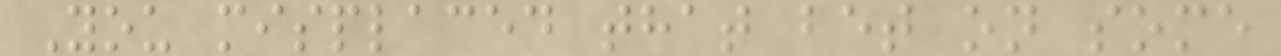You misplaced that bet on some
